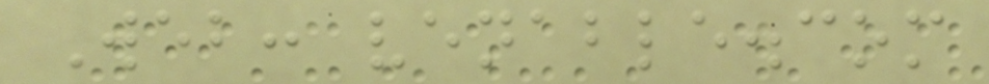Web: venable.com
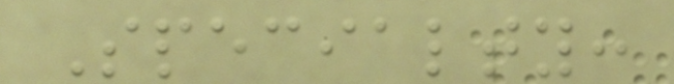Specialty:
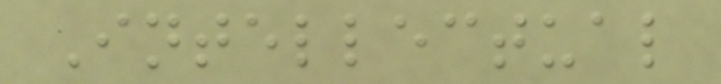Intellectual
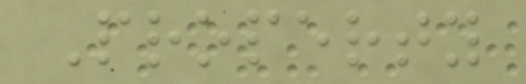Property
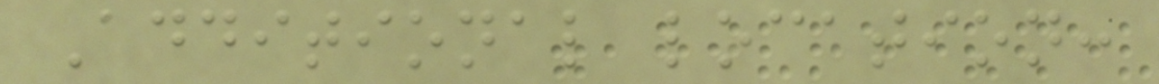Additional location:
